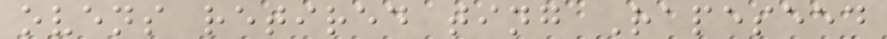ovens retired ting Rapeseed
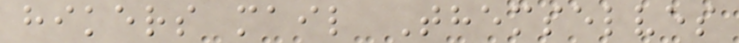hikers mail Themselves
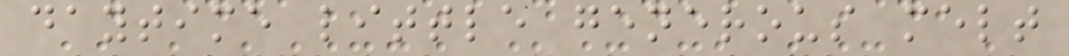daytime little generous melt
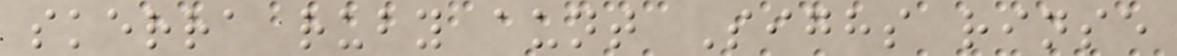skerra ruby aunt Sighs rinse
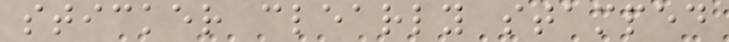sticker clearly stamped
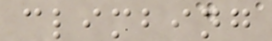climbing
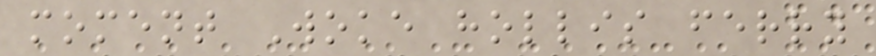moment Woke hollis ferry
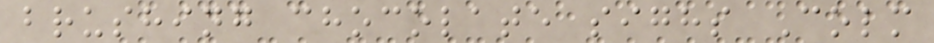brushing chocolate sighs Colm
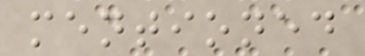mentioned
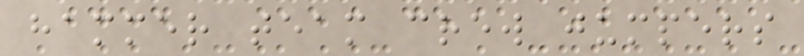hammer team crew jumpers
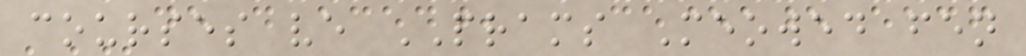courses ve PRAMS Meowed fen
